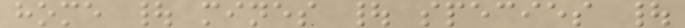home | mines | species |
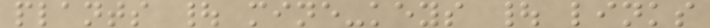plants | mine-keys | links
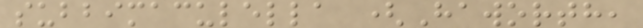subbimaculella (Haworth,
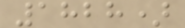1828)
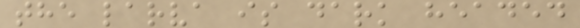the larva is dark headed
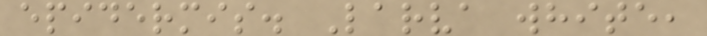epidermis. Larva white,
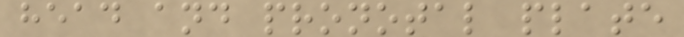head and pronotal plate
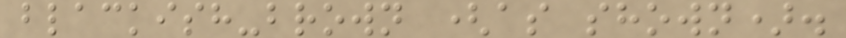blackish-brown (as shown).
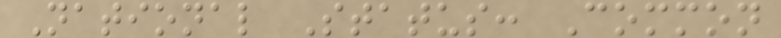National Status: Common
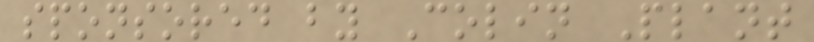sponsored by Colin Plant
